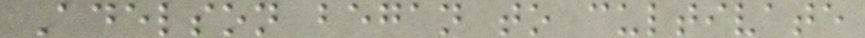Adelson began to cultivate
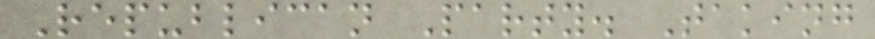Republican Party. Taking
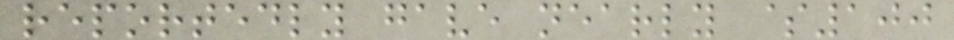reportedly gave nearly $100
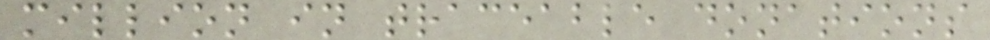million in traceable donations
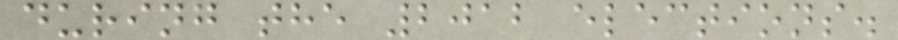during the 2012 elections.
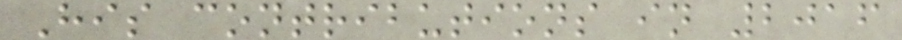His contributions in 2016
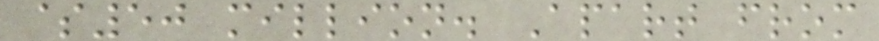$50 million. Apart from
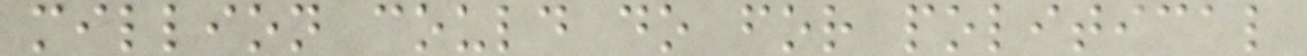million could do for political
